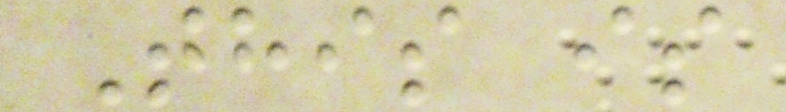This is
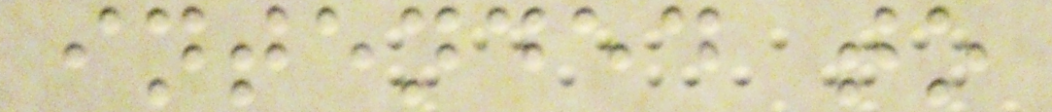intended to
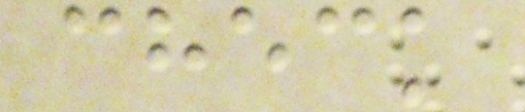check
